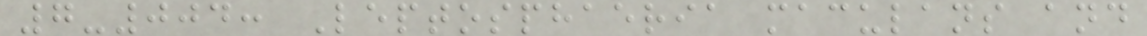7-004: Leptosphaeria maculans and
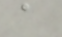a
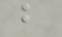b
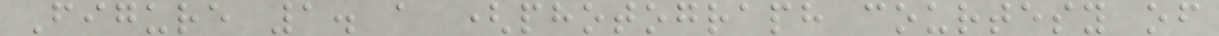Figure 1. a (photograph courtesy of
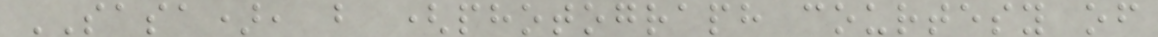SASA), b (photograph courtesy of
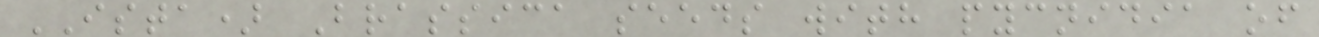ISTA) Brassica seeds with pycnidia of
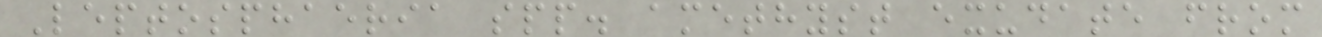Leptosphaeria spp. amethyst exudate from
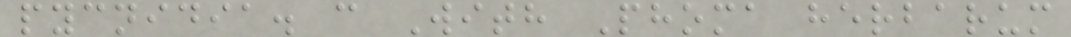pycnidia. c With Phoma herbarum
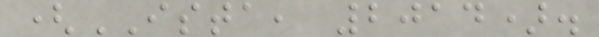(ISTA, 2014).
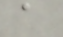a
